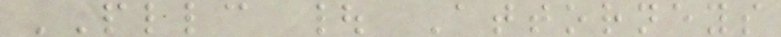PLLC | Attorneys
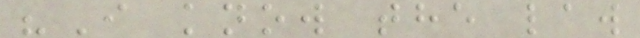"I know the law
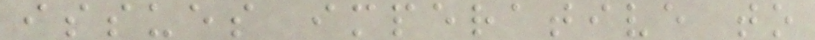issues imperative to
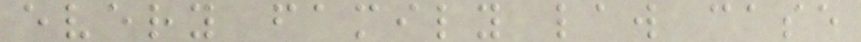every family law case
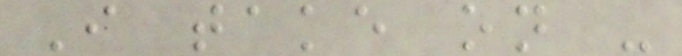I take on -
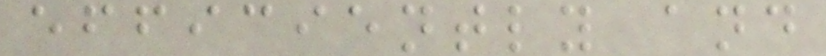efficiently and
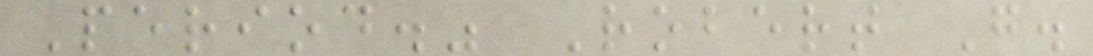Period." Robert G.
